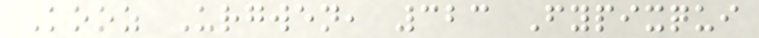Kooz Urgwen, 323 Fypixqui
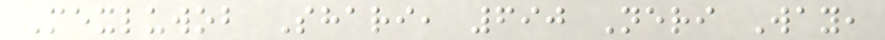Mexluwob Shari, 690 Neri Way,
